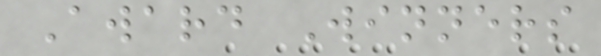Award Winners
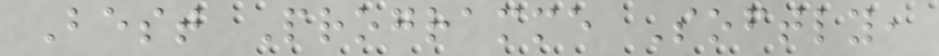Best Programme Softly,
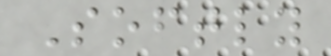Softly
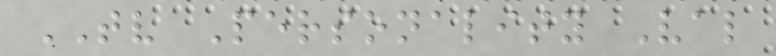TV Personality Val
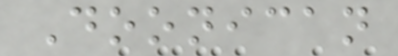Doonican
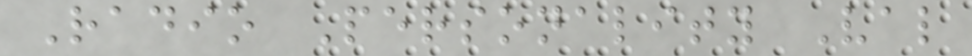Radio Personality Val
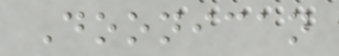Doonican
